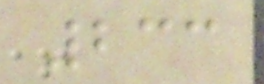233
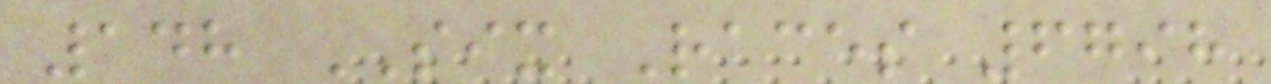148 SIX Races 6798
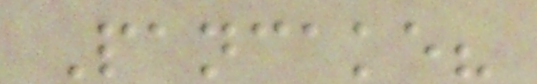Pancake?
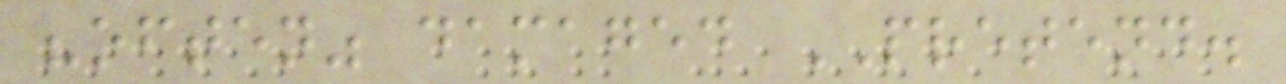"often" damaged PRETEND.
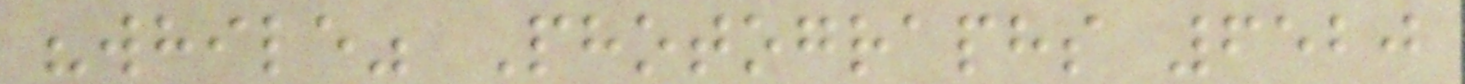"while" Photographs 6520
